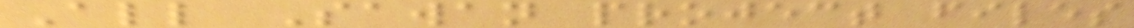All Sawan project files
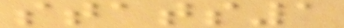stats1
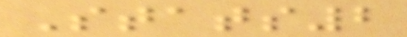Stats2
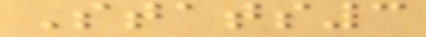Stats3
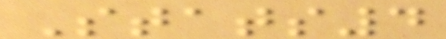Stats4
